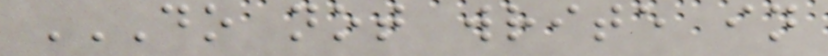DO NOT WRITE IN
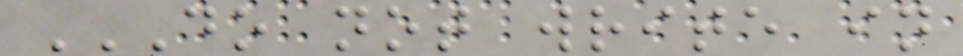DO NOT WRITE IN
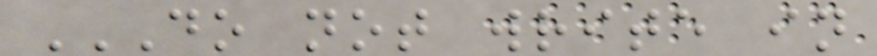DO NOT WRITE IN
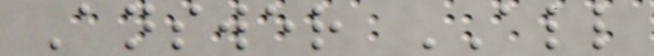Answer ALL
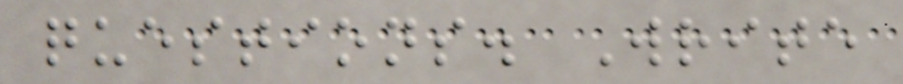questions. Write
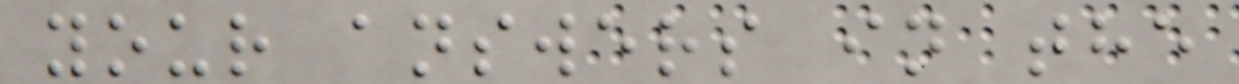your answers in the
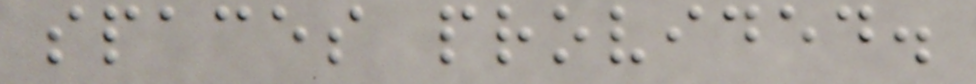spaces provided.
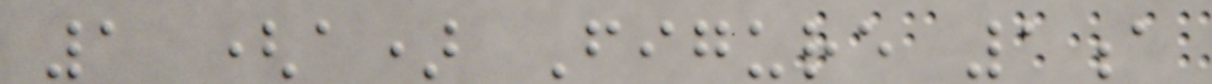1 (a) Figure 1a
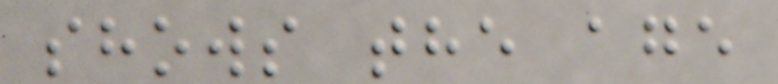shows the age
